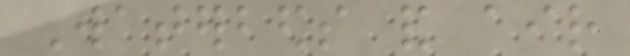Waterbeds and air
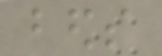beds
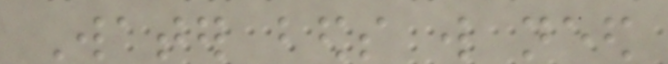Water beds will need
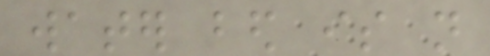water bed is not
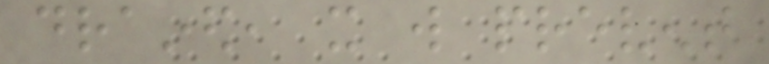drained, it will prevent
